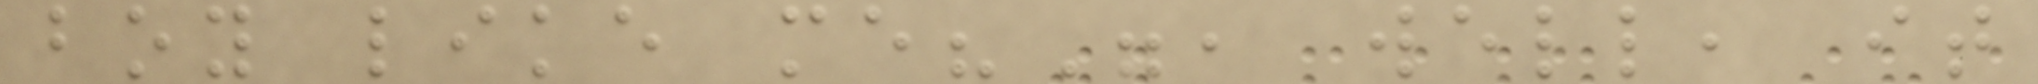boy like me?", well, it
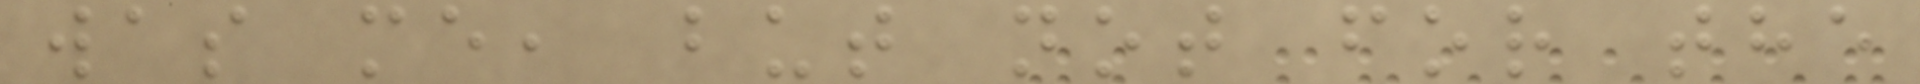was me, but not for the
